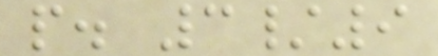p. 3/9
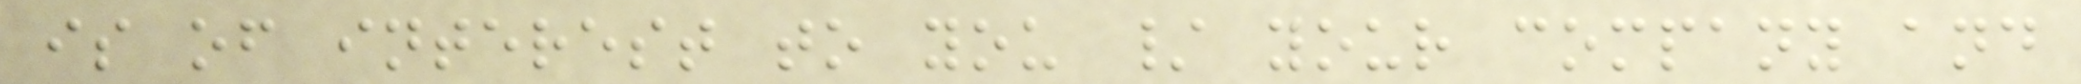is of interest to you / your company and
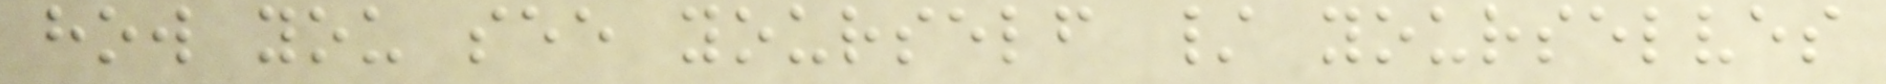how you see yourself / yourselves
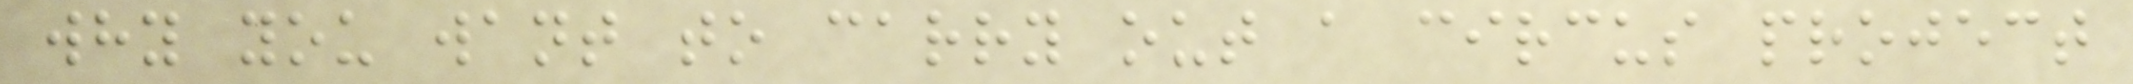why you want to carry out a circus project
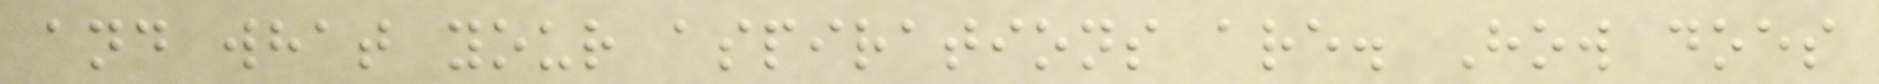and what your aspirations are. How does
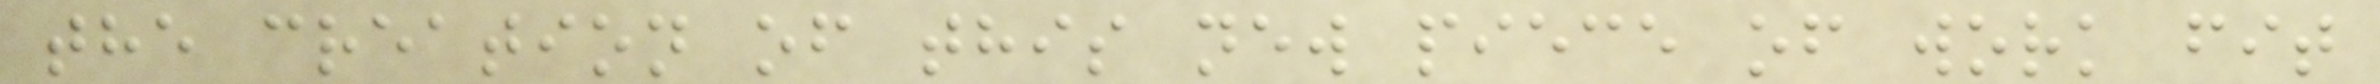the creation of this new piece of work fit
